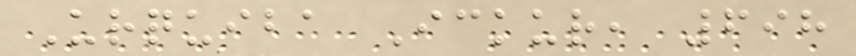Urquiba Ickur, 698
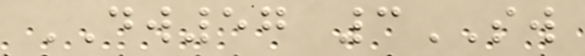DW57 3SW
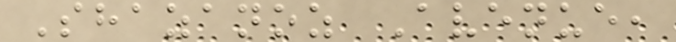Shazanoz Avenue,
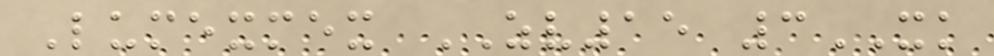Lumexmex ZV15 3XK
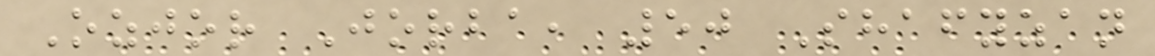Ozjor Jorba, 50 Shafyzan
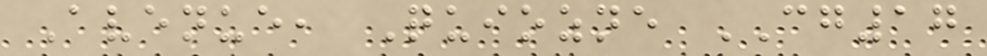Avenue, Quiozne CG17
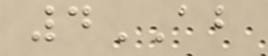4AB
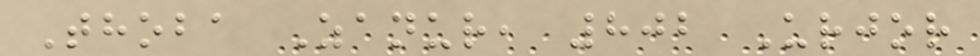Thoba Zanur, 802 Urjor
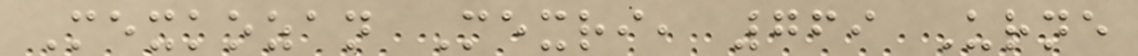Mexkozan Mexri, 769 Urne
